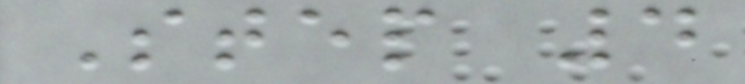Step 4
